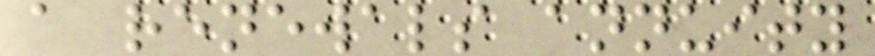a renewals annuity
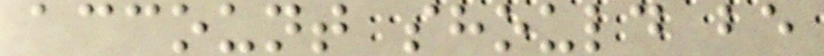account should be
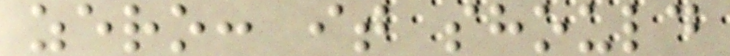zero: it should
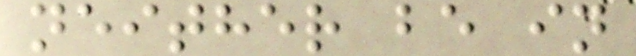neither be in
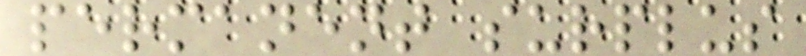permanent surplus
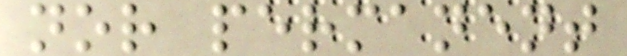nor permanent
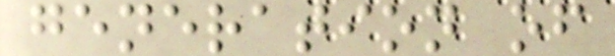generation of
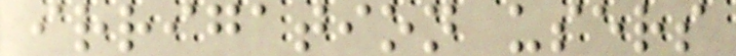irrigation users
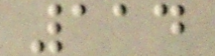114
